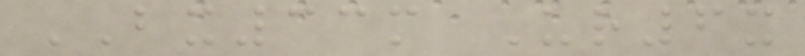BX33m Ur6x
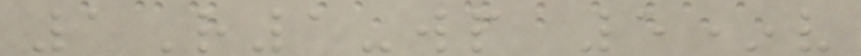1R1-wp 5*v
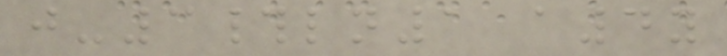j-3#ln1 a4y
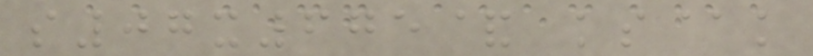s07x675& ks@k
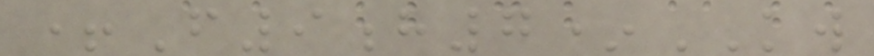+F9h7*KW
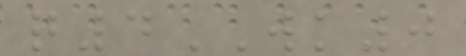q4WK0
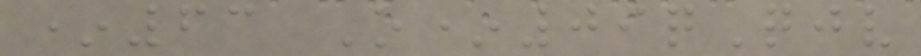*63 O*09qQjv
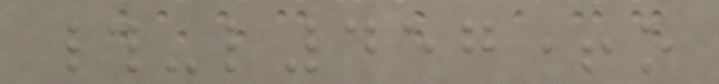#-l457+o
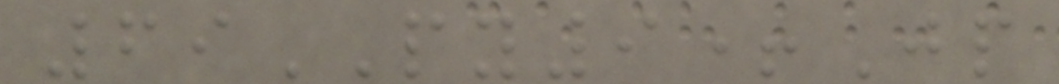69PY9+Jp
